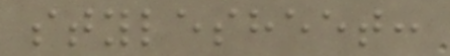stylesheet:
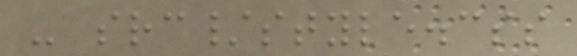- src/style.css
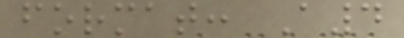format: A4
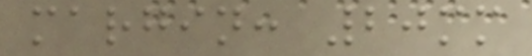margin: 20mm
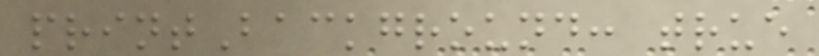printBackground: true
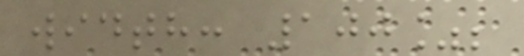width: 100%;
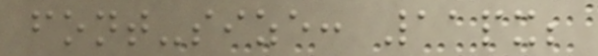font-size: 11px;
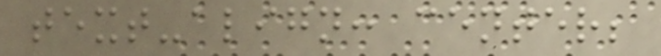text-align: center;
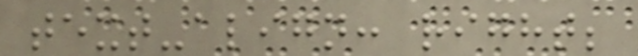text-align: right;
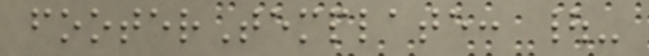footerTemplate: |-
